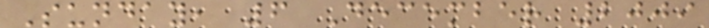Sunday, 6 December 2009
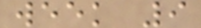week 9
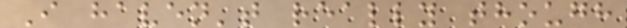I haven't really though
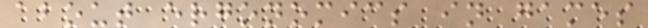about ergonomics in games
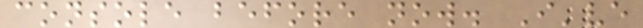console before now. I've
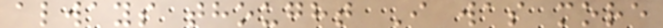always thought I was more
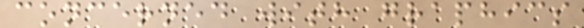concerned with graphics
